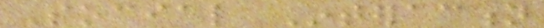Social Interaction
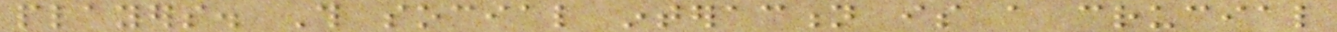players. This social interaction is a crucial
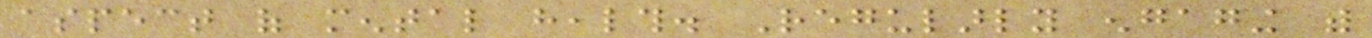aspect of mental health. Regularly engaging with
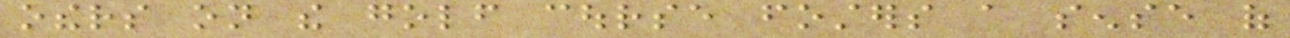others on the golf course fosters a sense of
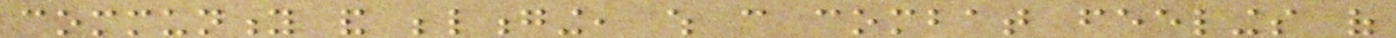community and belonging, which can combat feelings of
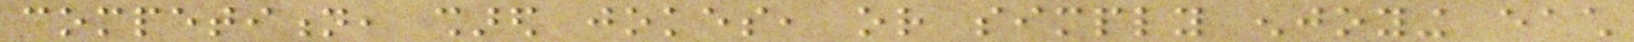competition, shared jokes, or simply enjoying each
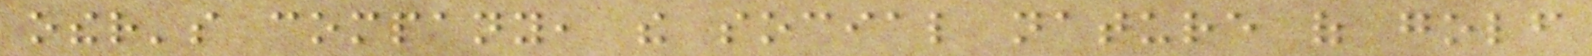other's company, the social nature of golf
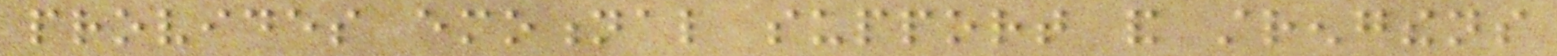provides emotional support and strengthens
